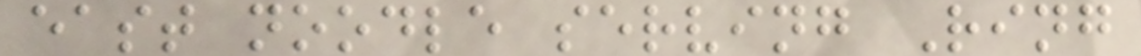east noodle serving Ring
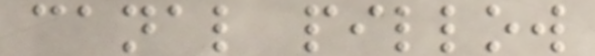canal pillow
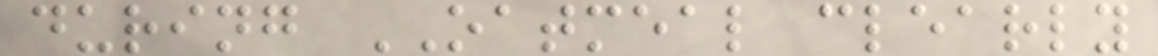during OATMEAL clearly
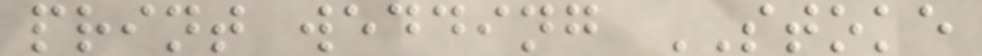print wedding STOKE
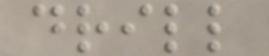drill
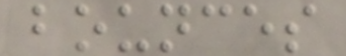bounces
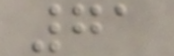71
